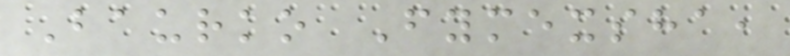Baurko Fymexsha,
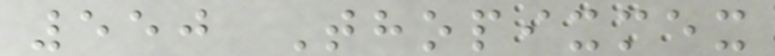550 Thopixmex
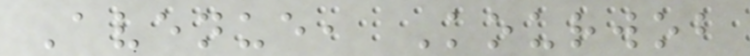Avenue, Kourwob
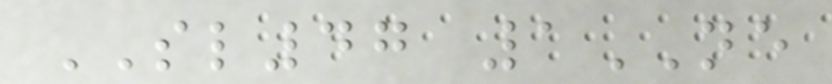SL47 1NE
